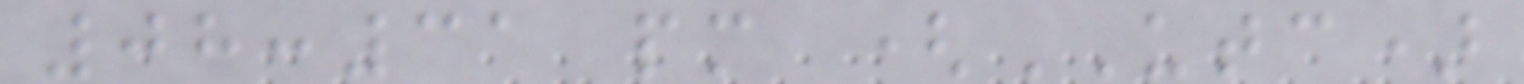08:31 pm (UTC)
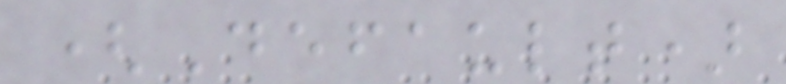(Default)
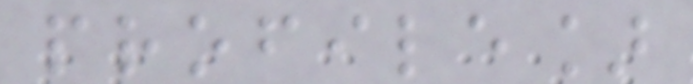profile]
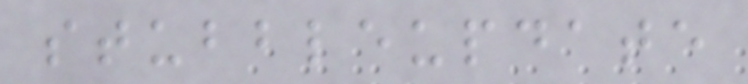stubbleupdate
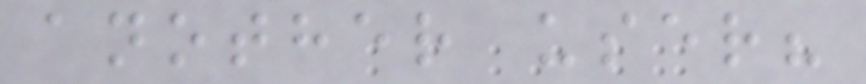another user?
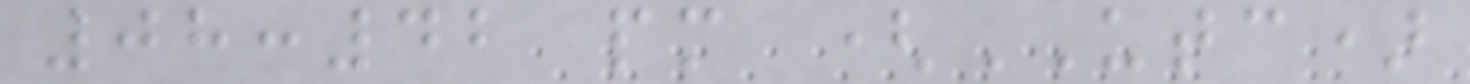08:42 pm (UTC)
